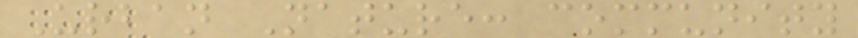Urban Nature: community
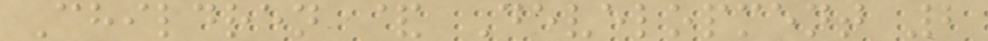Children & Development 2
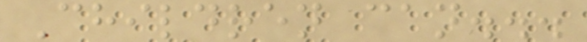Children can...
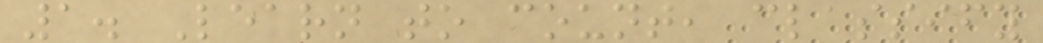1. Learn to count, classify
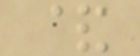&
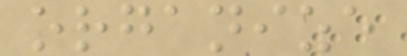organize
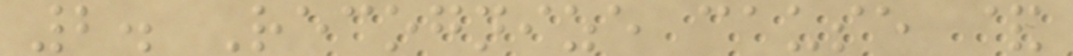2. Recognize cause &
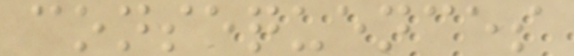consequences
